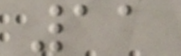11
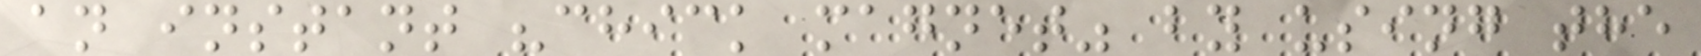an instant "chick magnet" by using the
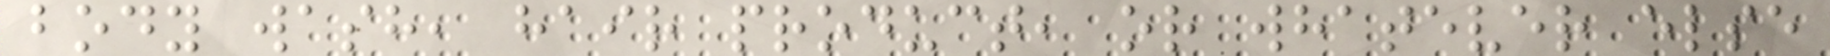body wash, hair product, or whatever else
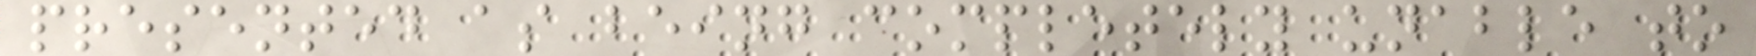presented as being completely unable to
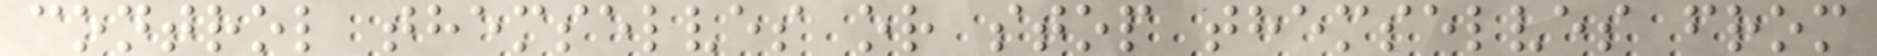control themselves or stop themselves from
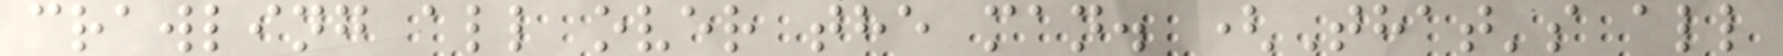crawling all over the man. (That's all
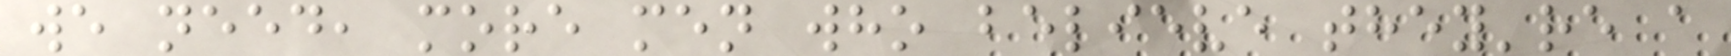we need, more men who believe they're a
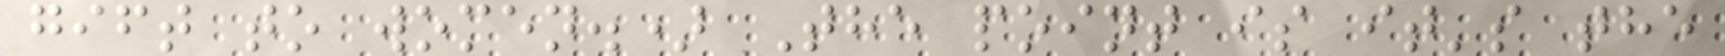gift to women.) The point is it's the
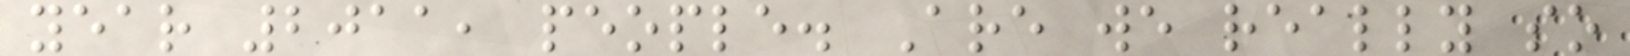year 2011, people. Are we really so
